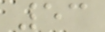53
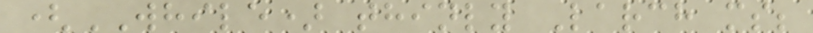(WHILE) thinly Larch ms;
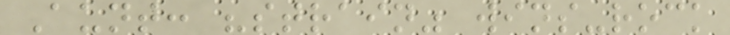Aunt: "strain" wins-rock
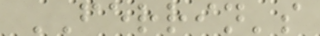FERRIN's
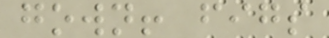gown! figs
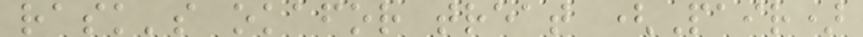rask's okafor treat (Pair)
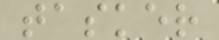tasker
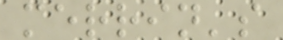merrin's
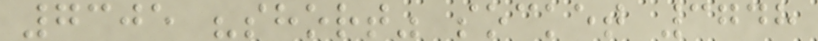7305 "short" socket 3748
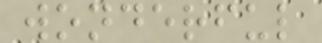wonderful
